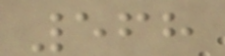568
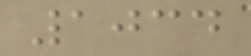1034
